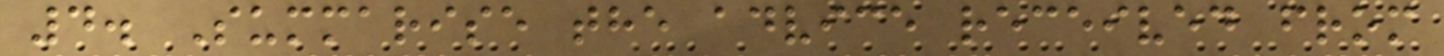4. Summarise the advice received from
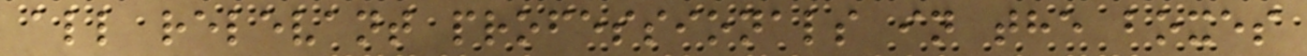all relevant professionals in the boxes
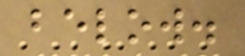below.
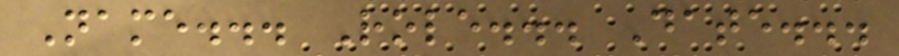Name... Role... Date...
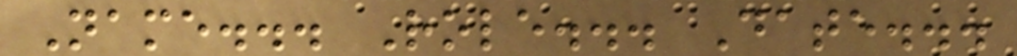Name... Role... Date...
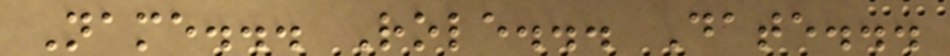Name... Role... Date...
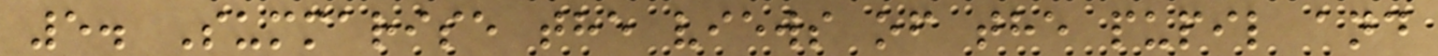5. Summarise the views of the pupil and
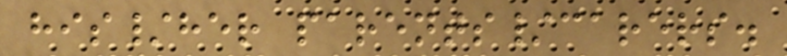his/her parents/carers.
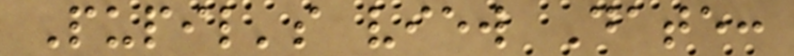Pupil's view Date:
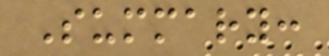Summary:
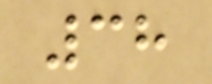38
